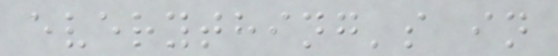everything's in
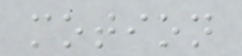motion
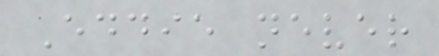Eddie never
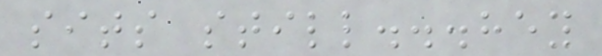sits still...hey
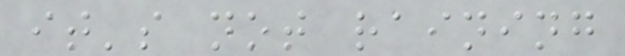it's not raining
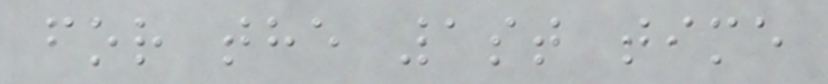for the 1st time
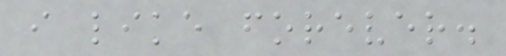i like forever.
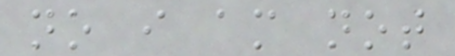no i am not
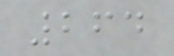264
